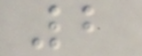2
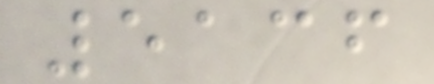5136
